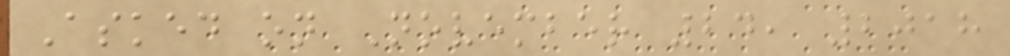Asked on November 24, 2018
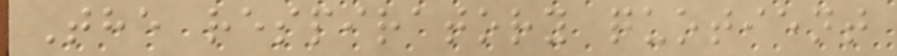The respiratory quotient
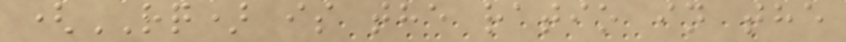(RQ) is the ratio in the
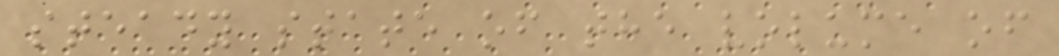steady state of the volume of
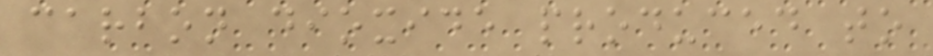carbon dioxide produced to
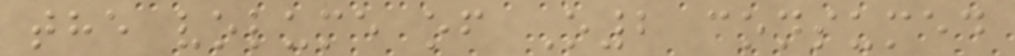the volume of O2 consumed
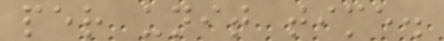per unit time.
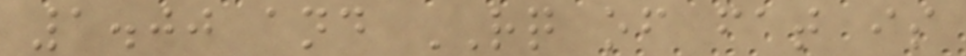1.00 and RQ of fat is
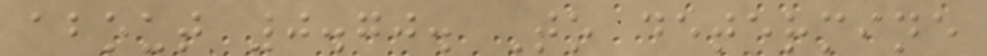about 0.70. To determine
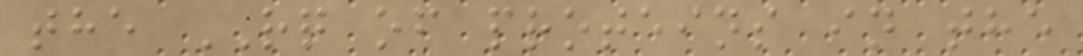the RQ of proteins in the
